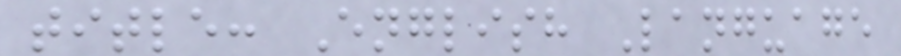title: English Language
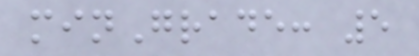minGrade: 5
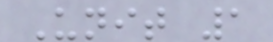Unit 1
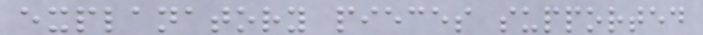explanatory pieces supported
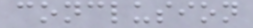conclusion
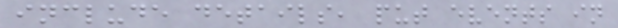include details, put events in
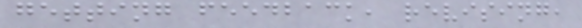getting feedback, revising,
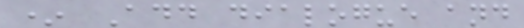* Add dialogue and
